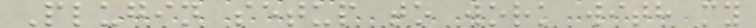Plugin setup to work with my
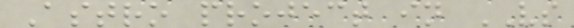Astro project in VS
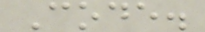Code.
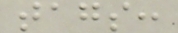tags:
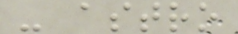- astro
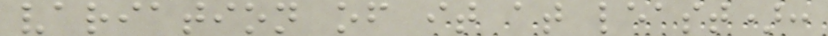variation of it at least):
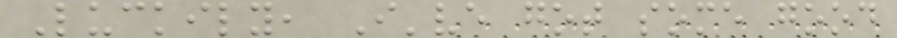Luckily, I've got some good
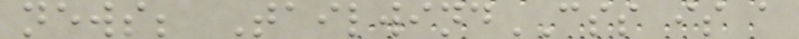news; TailwindCSS is a
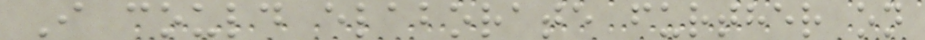I could elaborate further on
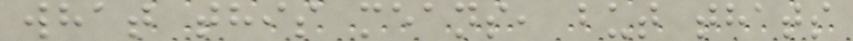what this means, but thats
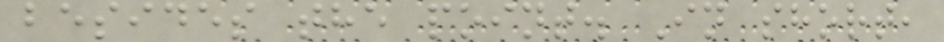besides the point. In short,
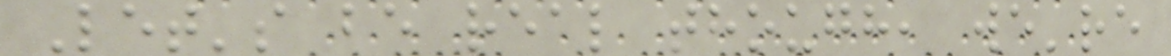Let's be real though, we're
